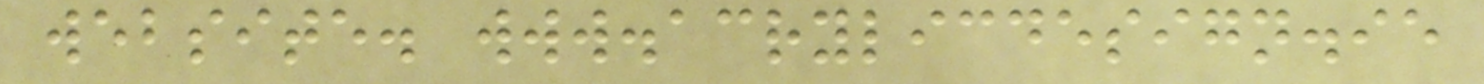website. www.acrylicdesign.ie
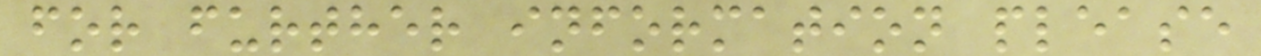for further information please
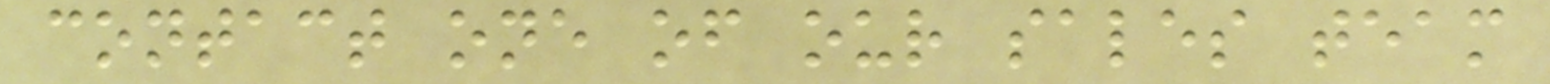contact one of our sales team
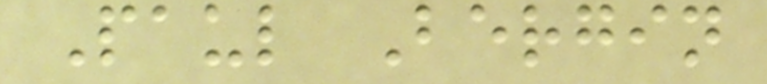Paul Bergin
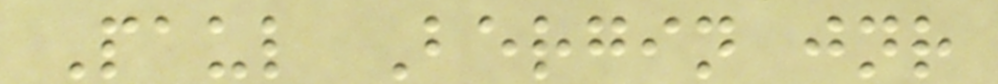Paul Bergin jnr
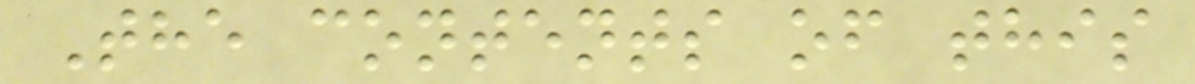The contents of this
